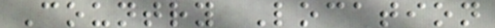Country Location
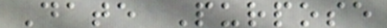Date Purpose
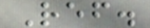Ref.
